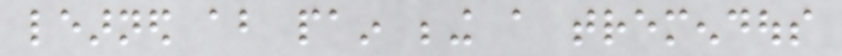learned about pain being a tremendous
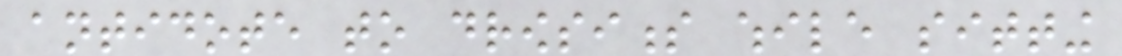antidote to drowsiness while sitting
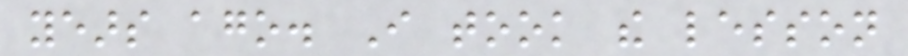years ago. I took the lesson
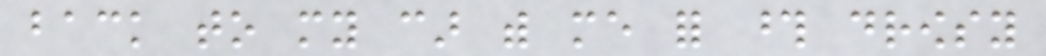back to my car with me for those drowsy
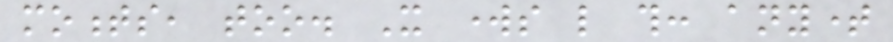moments, too. It works like this: anytime
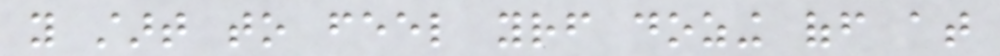you start to feel yourself dozing off at
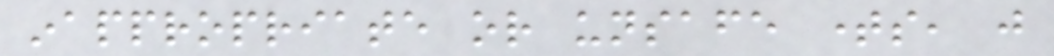inappropriate or unsafe times, just
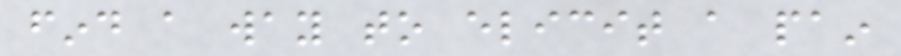find a way to elicit a pain
